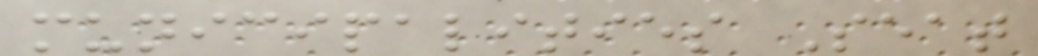municipalities Seat
